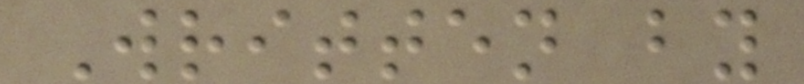Written by
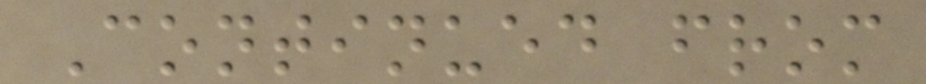Continued from
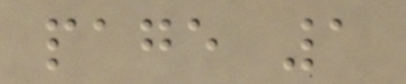page 1
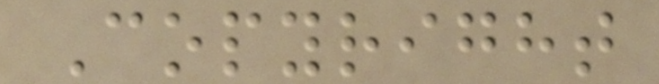Copyright
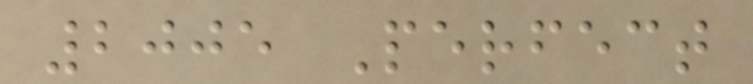2005 Perfect
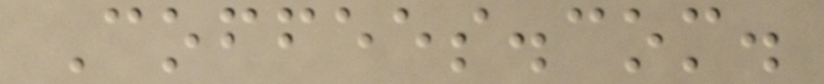Coffees.com.
